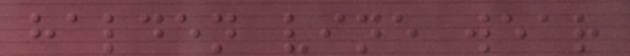halden vine wear
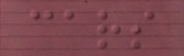cars
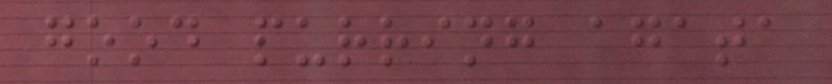good purring agata
